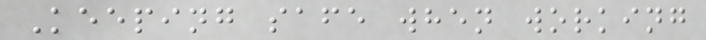Keeping safe when working
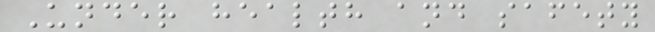Under health and safety
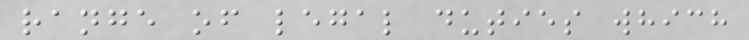range of legal duties which
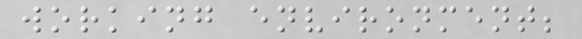working environment;
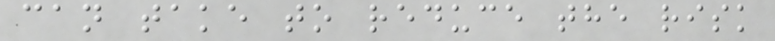can take to reduce the risk
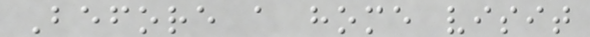Before a home visit
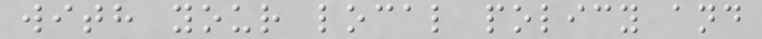with your local policy and
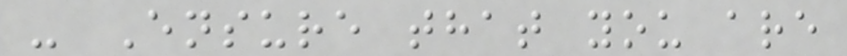- Ensure that you are
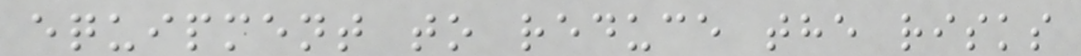equipment to reduce the risks
